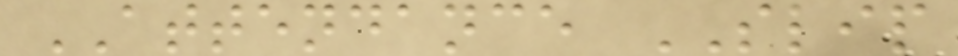ATTENDANCE SLIP
